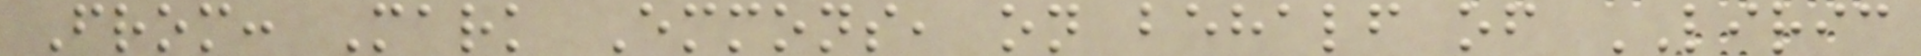From: Mark Emmons, on behalf of LIRIC
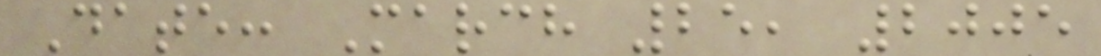Date: March 25, 2005
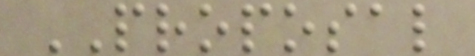PROPOSAL
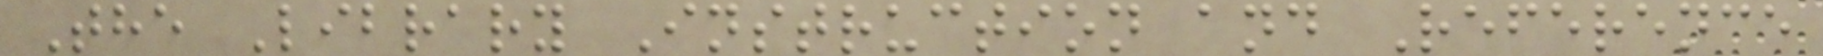The Library Instruction and Reference
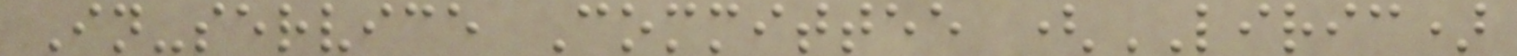In-service Committee (LIRIC)
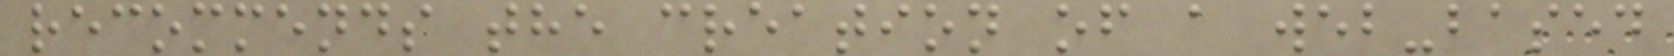recommends the creation of a web-based
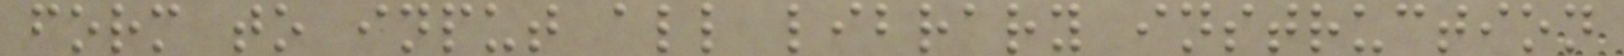form to input all library instruction
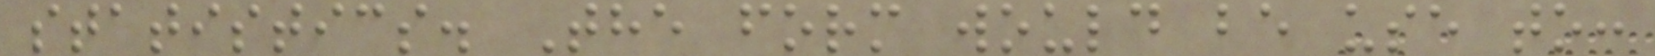statistics. The form would be use to:
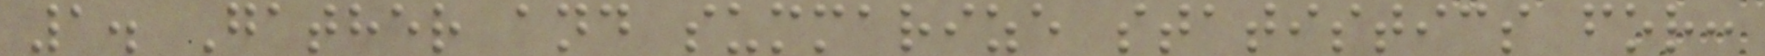1. Gather and summarize statistics for:
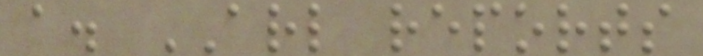a. ARL reports
